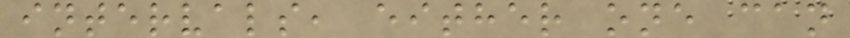intervals, either one can
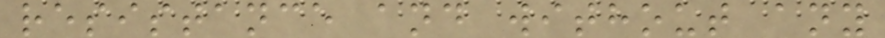resistance and without any
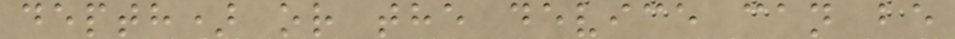depth) or the device can be
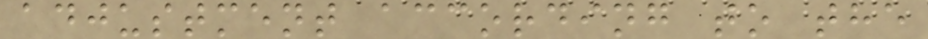adjustment according to the
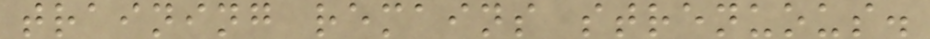training remains strenuous.
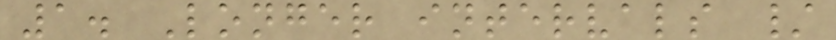1. Longer intervals /
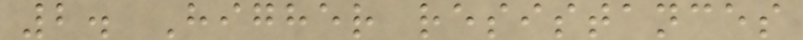2. Higher resistances
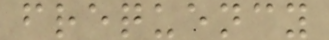frequency
